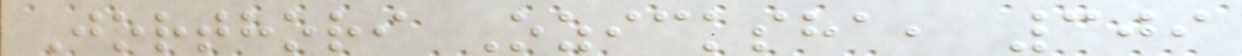Jorthori Ozicksha, 309
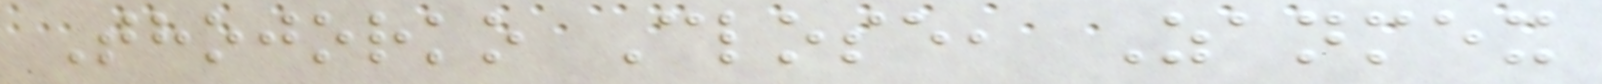Thojorko Close, Zanmex
